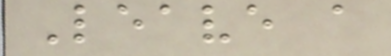Leave a
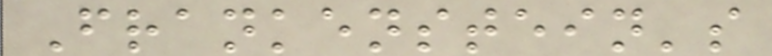Frankenstein's
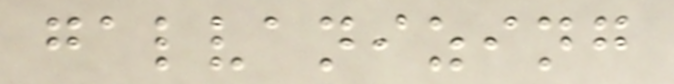galvanizing
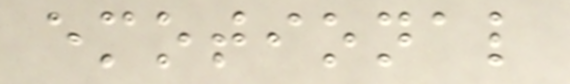emotional
